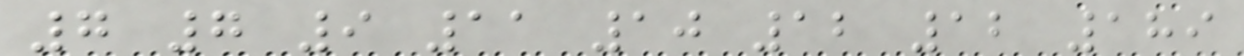7 7 9 11 10 12 12 189
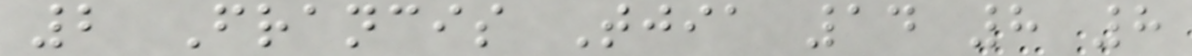2 Francis Tjia 14 8 8
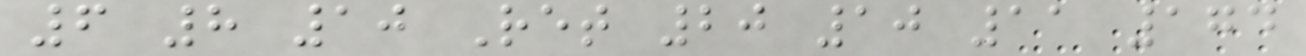6 8 10 Ret 20 10 11 174
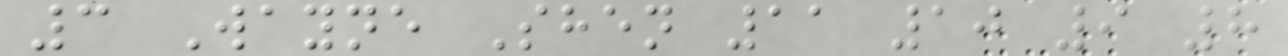3 Wayne Shen 11 10 9 8
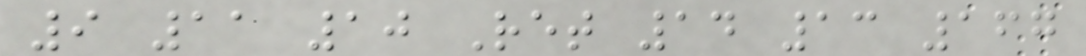9 11 10 Ret 14 13 167
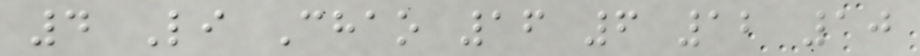4 Li Chao 16 6 12 10
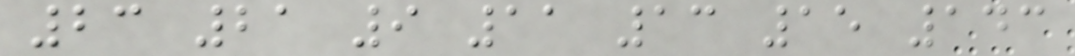23 21 9 11 13 15 143
